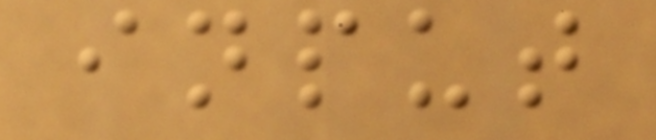input
